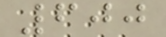600
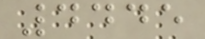4445
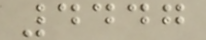4447
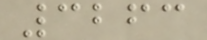3263
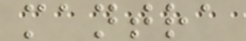mantra
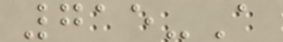715-A
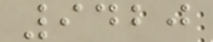9420
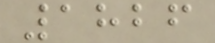1826
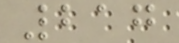217
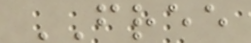FREE
